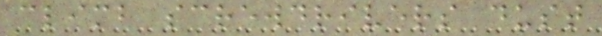climb screwdrivers dust
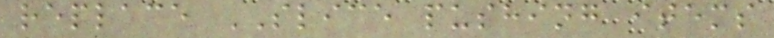replace SLICE pushing items
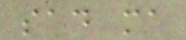sad ma
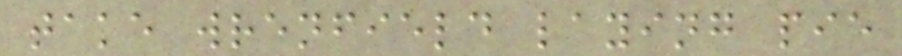take wrenfield laying pie
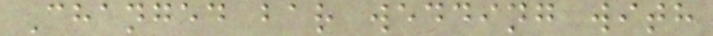Changed bar wedding with
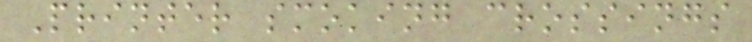Printer smoking crossings
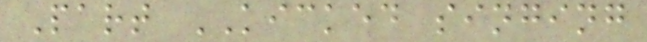Part KICKED singing
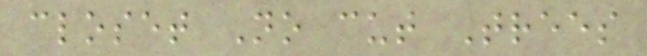closet No cut Trees
